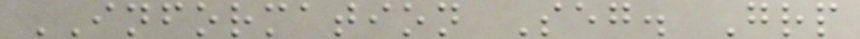INFORMATION Seg. Grp
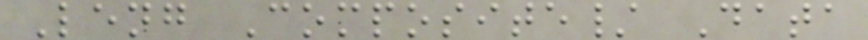Leng Composite/ Data
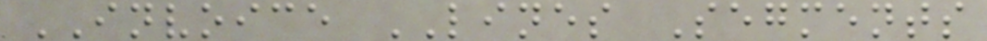INVOICE LINES Segments
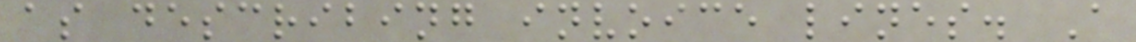as describing invoice lines. A
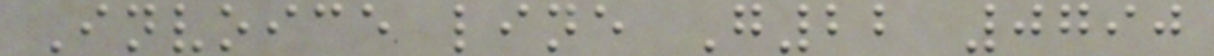Invoice line G22 0790
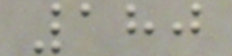180
